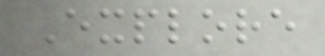Explore
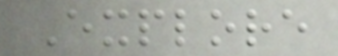Explore
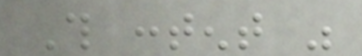This content was
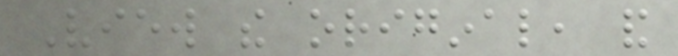View the original, and
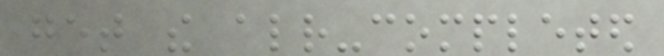get the already-completed
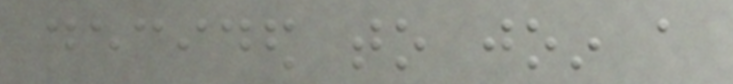decided to join a
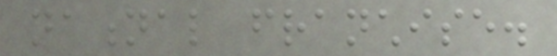national franchise.
